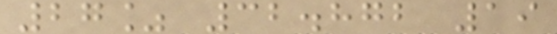27% 32.872 19
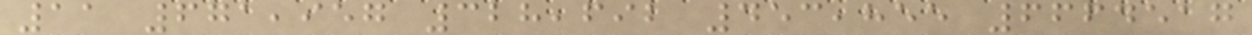11 671,957 328,692 453,855 6664517
